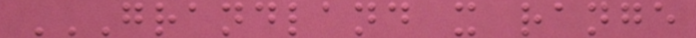GRANDLAND X RANGE
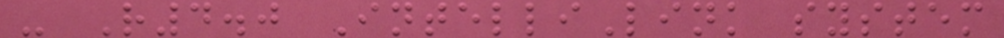- R4.0 IntelliLink system
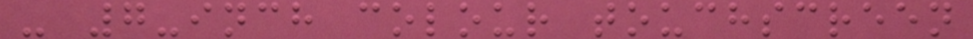- 7-inch colour touchscreen
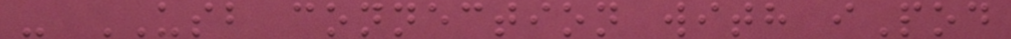- USB connection with iPod
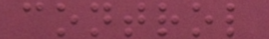control
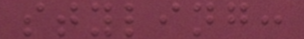styling:
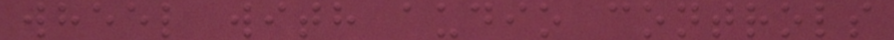wheel with audio controls
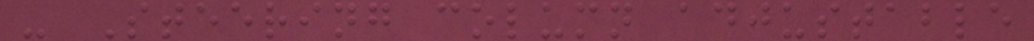- Steering column adjustable
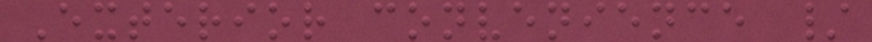Exterior convenience /
